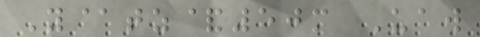Y@tz&50m Uaw
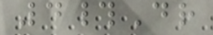4#Dr
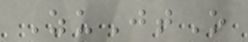ZuJtO
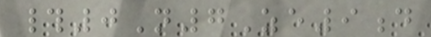#0N7Ze9d
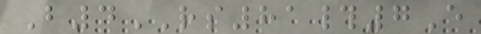B4RS81#7E
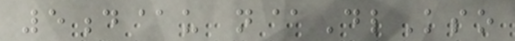5d@u n@DlKso
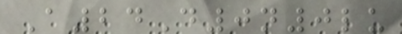A24D0n0lu
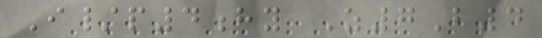I/p4hy Z7B4
